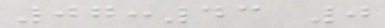07:43 0
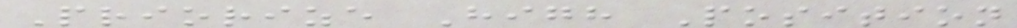Priorize High Position
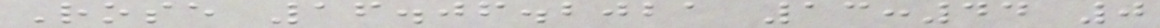Rose 16.06.2021 13:44 0
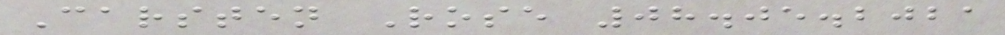Carsten Rose 08.05.2021
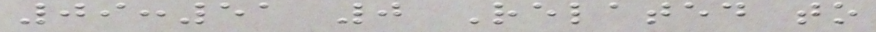09:51 0 Related to
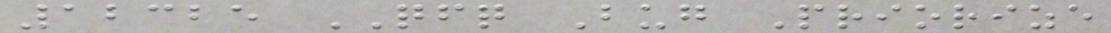12325 QFQ Bug Priorize
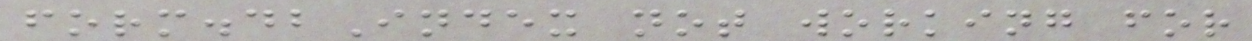form.dbIndex not working for
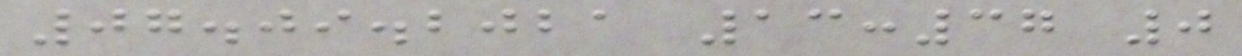07.09.2021 13:37 0
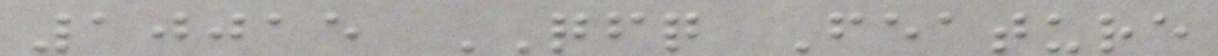10015 QFQ Feature
